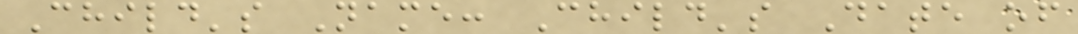Child's Name: Child's Date of
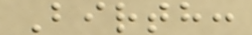Birth:
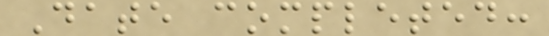Date completed:
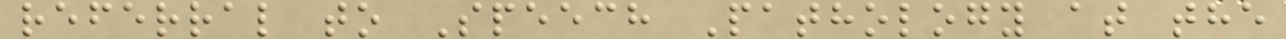referral to Speech Pathology at the
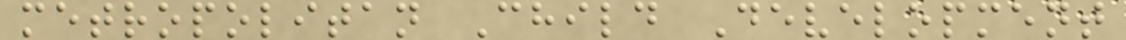metropolitan Child Development
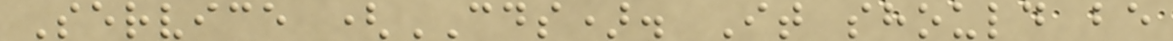Service (CDS). It should be
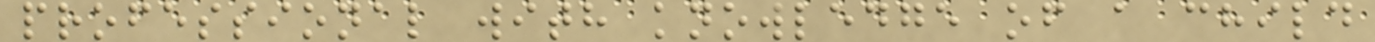professional with knowledge of a child
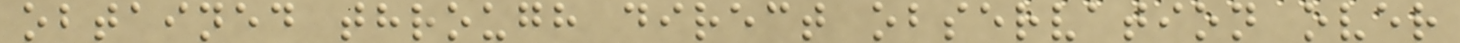obtained through direct observation over
